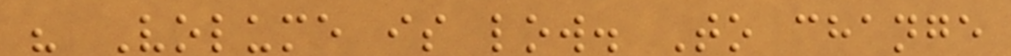" Volume is low. To change
